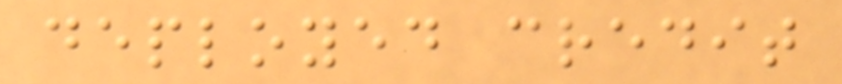deployed credit
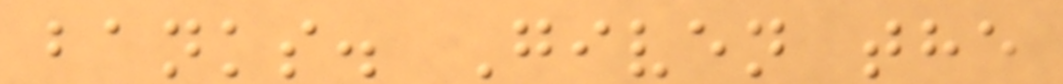banks. Given the
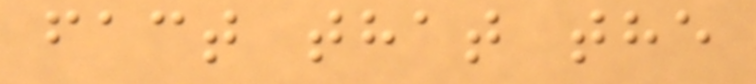fact that the
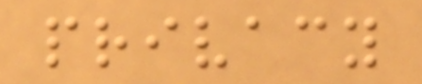privacy
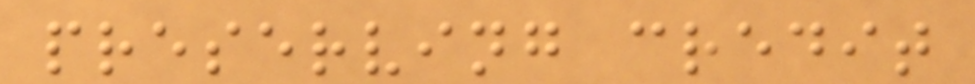preserving credit
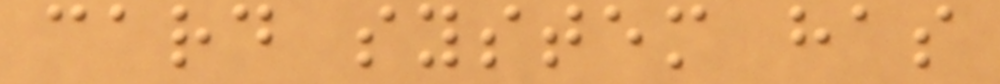card system has
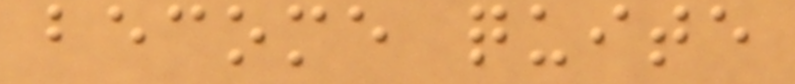become quite
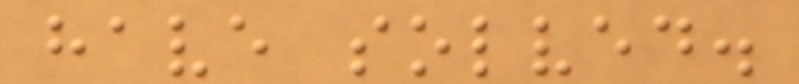have solved.
